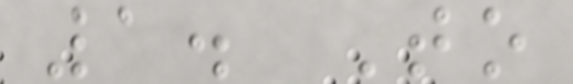1. To
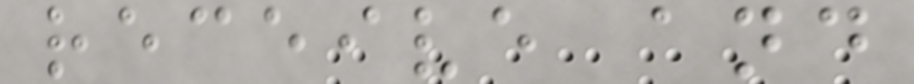receive and
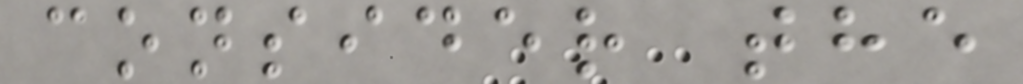consider the
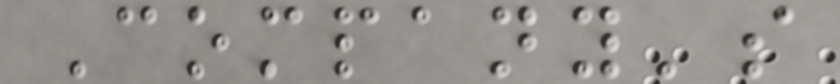Company's
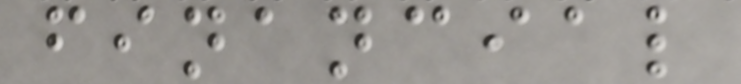financial
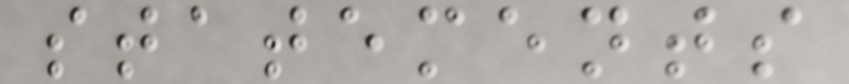statements
